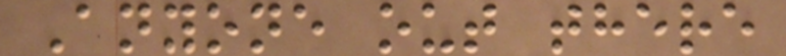Anyone out there
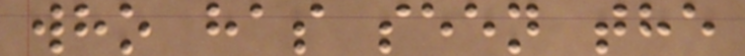who has seen the
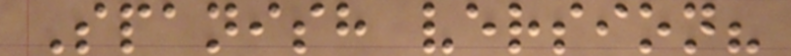Spanish version?
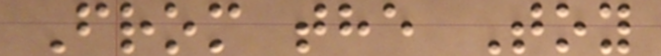From the Toy
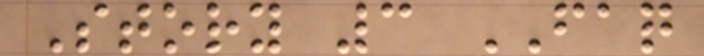Story 3 FAQ
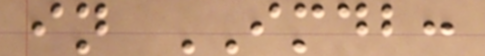in IMDB:
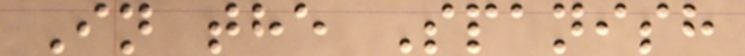In the Spanish
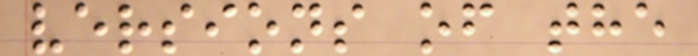versions of the
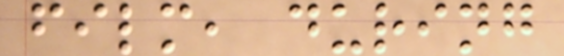film, during
